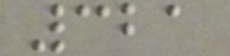321
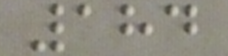184
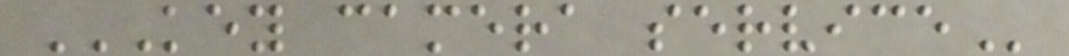KEY CAMERA SERVICE
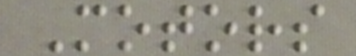Motors
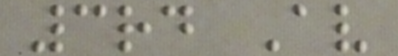3rd Av
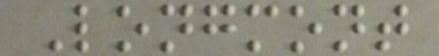Longmont
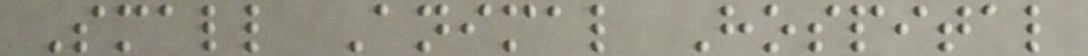Small Animal Hospital
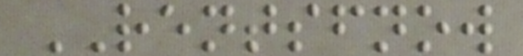RENTSFNOW
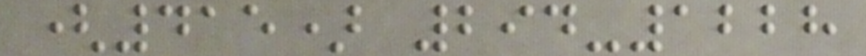(415) 294-1228
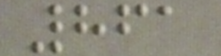861
